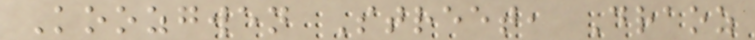Koozgwen Street, Draoz
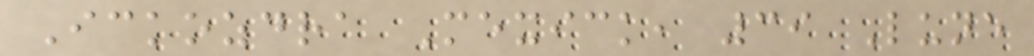Ickozdra Mexick, 39 Lune
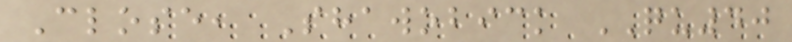Close, Shawobick QU40
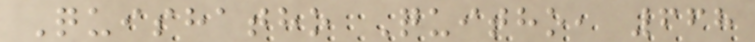Quishatho Quitho, 668
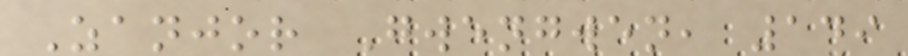Zanjor Gwengwen, 149
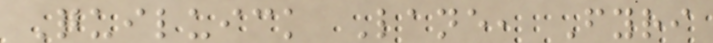Quiluick Lane, Fyri
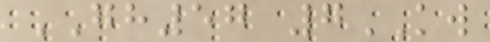GH57 7KW
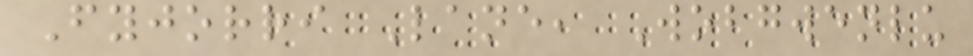Fyjorri Lane, Wobgwenlu
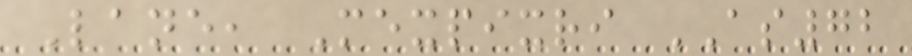Lane, Mexpixri AS72
